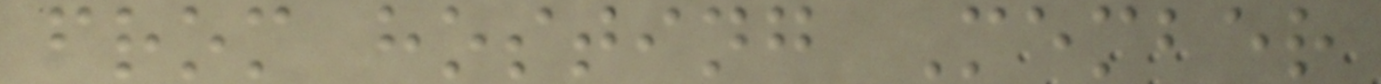from hosting Member
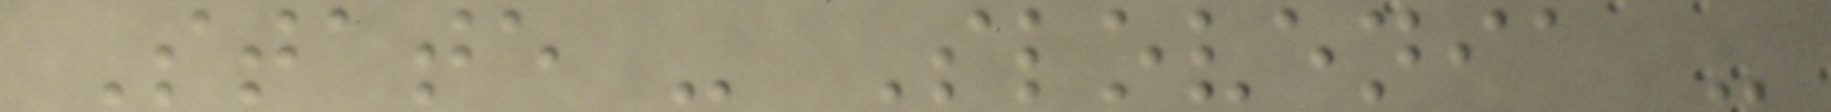State - Slovenia -
